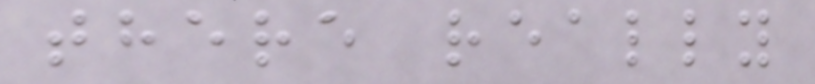there really
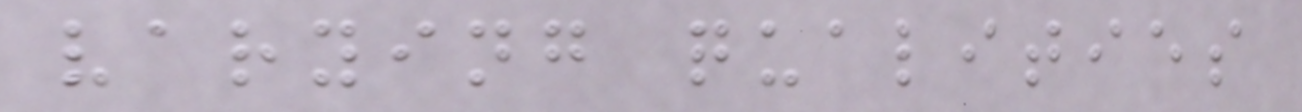varying qualities
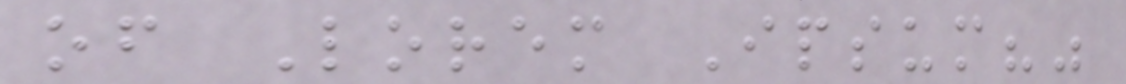of Lorem Ipsum?"
